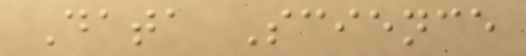Data Science
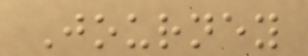Journey
